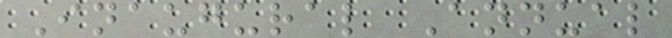Inaugural Annual
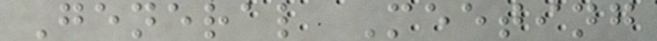General Meeting
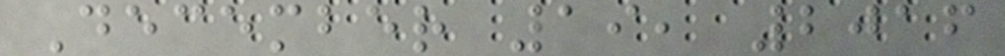December 19, 2016
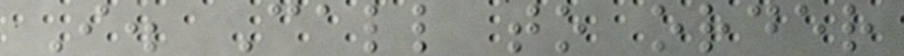I. Call to order
